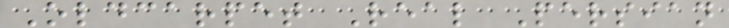Oldcarpet Real Persian
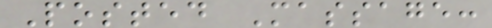Posted Massage:
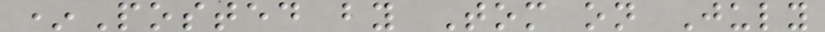*Posted by Tom on July
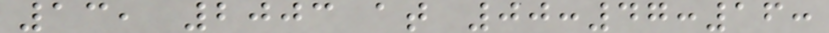13, 2003 at 00:47:16:
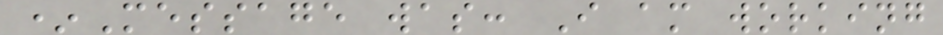*Message was: I am working
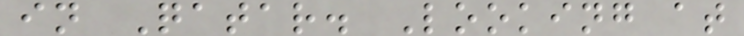in Qatar. Looking at
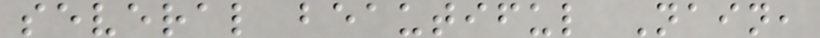several beautiful Nain,
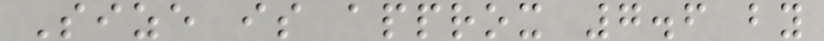Size is approx 7.6 by
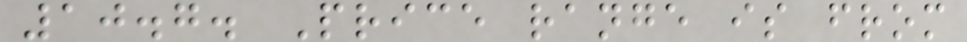10.7. Price range is from
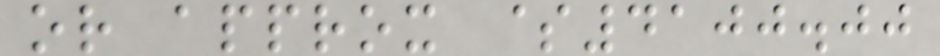or approx $4100.00
